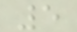5
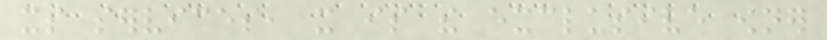its services, it is the exclusive owner
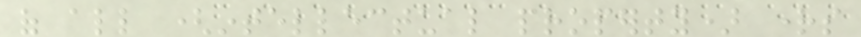of all (intellectual property) rights
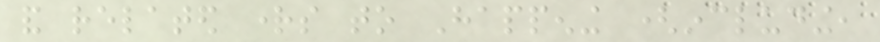and related rights to Happening (including,
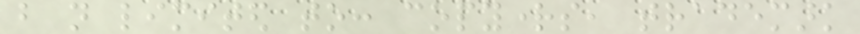but not limited to: copyrights, trademark
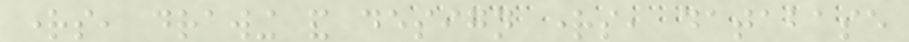rights, drawing and design rights, database
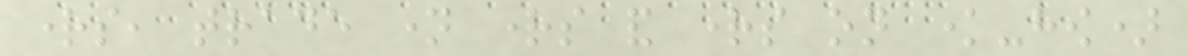rights, trade name rights and rights on know-how)
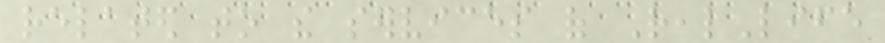related to the services of RealLife
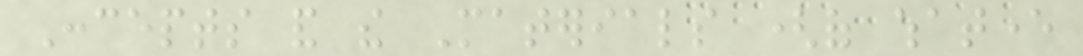Concepts and the Materials (of whatever
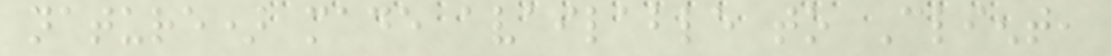nature) made available to Client,
